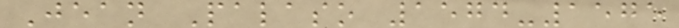Jean Palaso 1574-1575
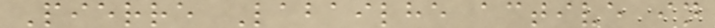Pierre Labailhe active in
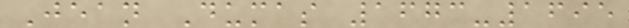Jean Dumas 1673-1695
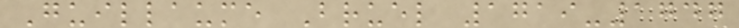Guillaume Bruel 1719-1747
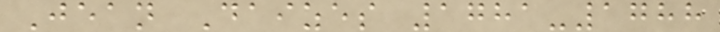Jean Daizes 1781-1788
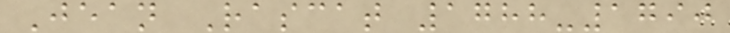Jean Rascat 1788-1790
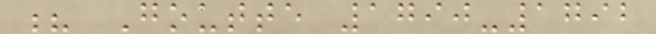? Goutte 1790-1792
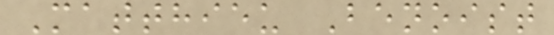Matthieu Benoist
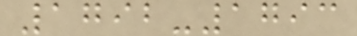1792-1793
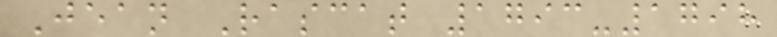Jean Rascat 1793-1798
